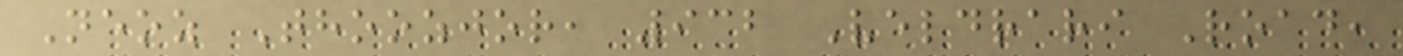Neoz Thoozjor, 932 Veldrari Road,
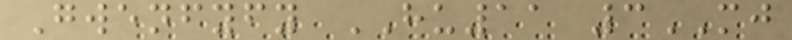Gwenfyfy HU11 3MJ
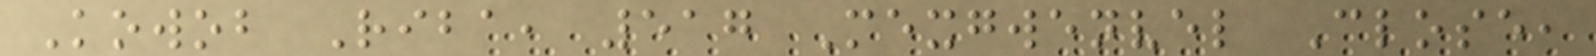Kowob Riba, 517 Mexgwenvel Close,
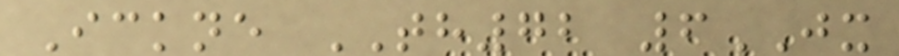Ickne TH72 6JX
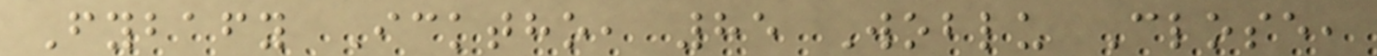Fybafy Icktho, 85 Woblu Close,
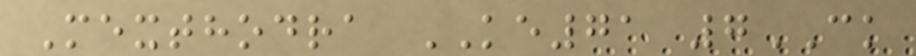Mexthodra KE71 7CK
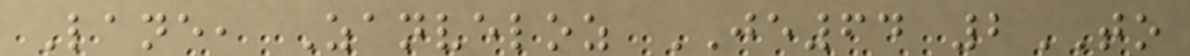Lane, Zanveloz JE64 2TO
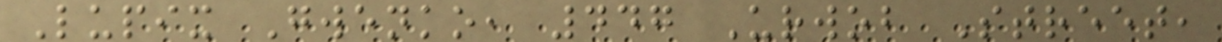Lupix Gwenko, 447 Urwob Street,
